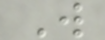W
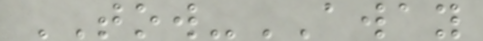TOW-AWAY
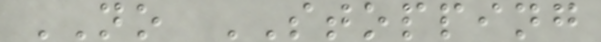NO STOPPING
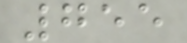755
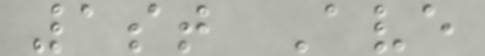1st Ave
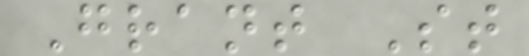Grant St
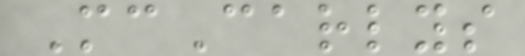McCarlys
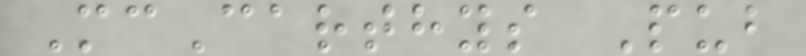McCarthys Pub
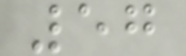57
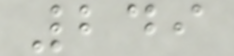249
